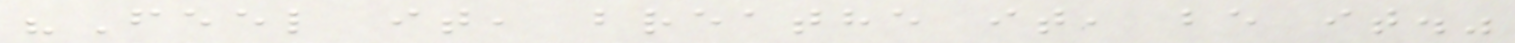"Feel it, breathe it, be it."
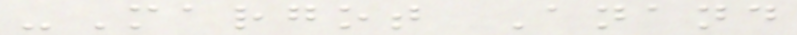-Margot Anand
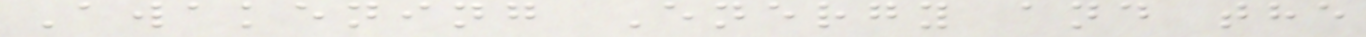Awakening Energy and the
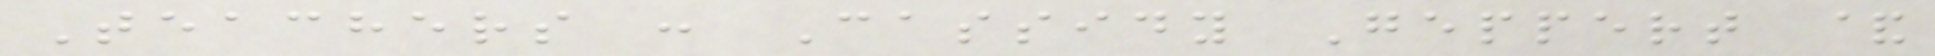Teachers : Cassidy Geppert &
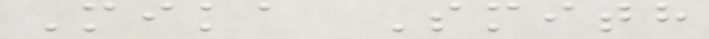Mika Smith
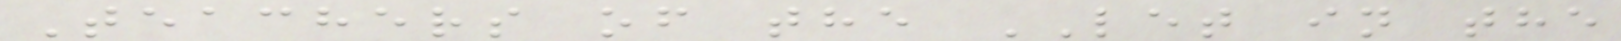Teachers of the LET in the
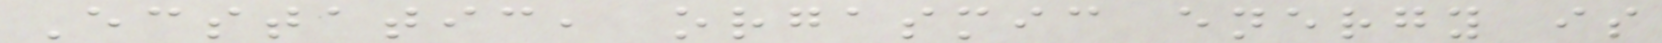Ecstatic, orgasmic energy is
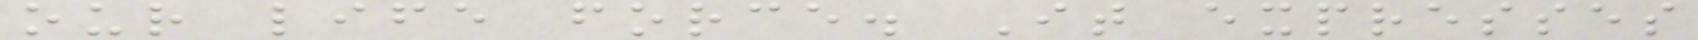our life force. It expresses
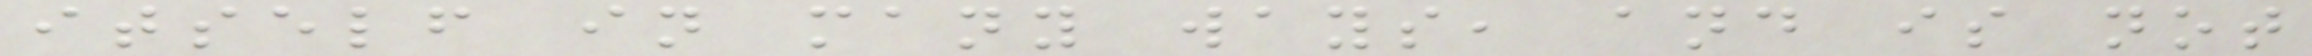itself in many ways, and is not
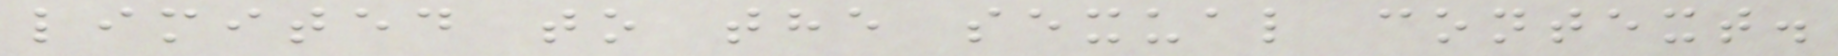limited to the sexual context.
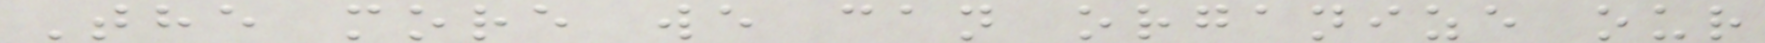The more we can organize our
